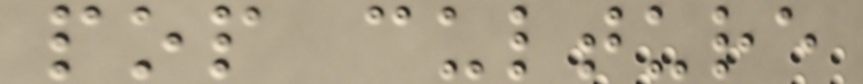pop culture
